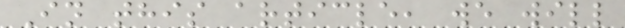In this article, we will
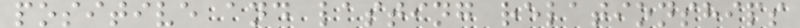positive and lasting relationships
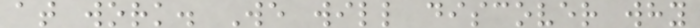at work. We will discover why
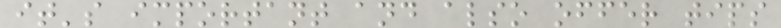it's important and also offer tips
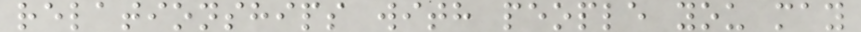relationships with people you may
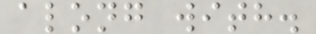along with.
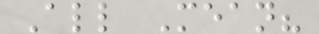All Mean?
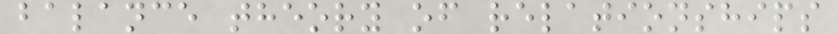balance theory of relationships
